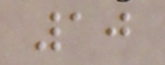10
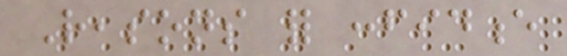Reasons for confidence
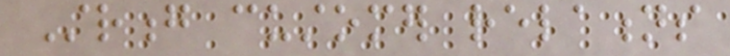Strong customer relations
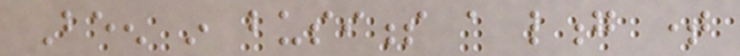Been in business a long time
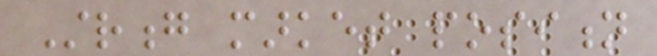Strong market position
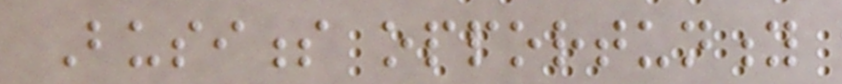Business opportunity
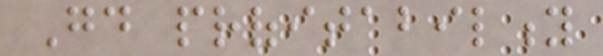Good profitability
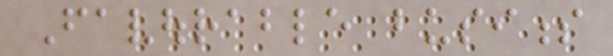Favourable business
